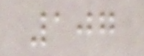107
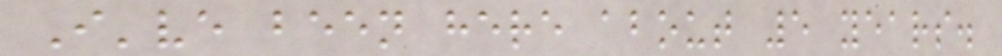I've been here about 5 years.
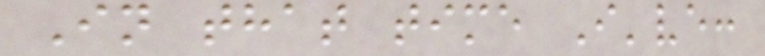In that time I've:
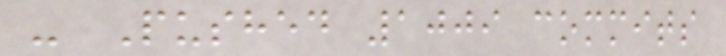- Pushed 1009 commits
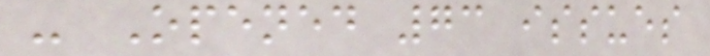- Opened 73 issues
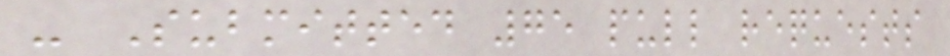- Submitted 75 pull requests
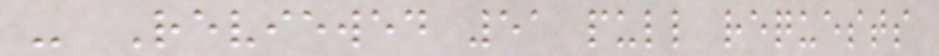- Reviewed 51 pull requests
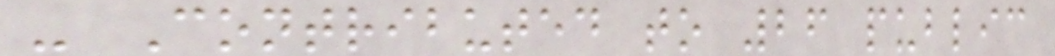- Contributed to 26 public
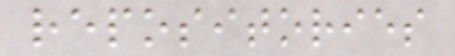repositories
